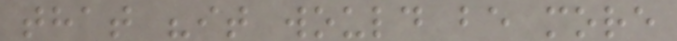that "it would be more
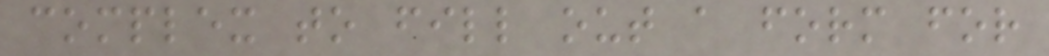complex to fill out a form for
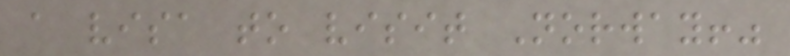a visa to visit Norway!"
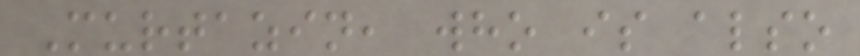Murtazin, who is also
